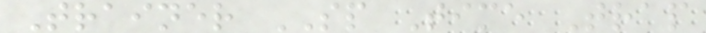Trainer SP Time Trap
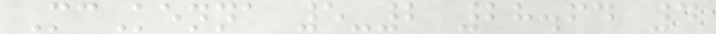McKenna 5-2 28.64 4
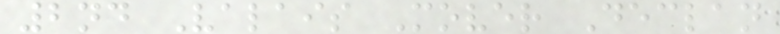2nd Valais Mover Declan
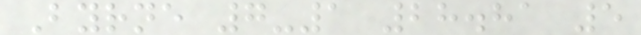Byrne 7-1 28.81 5
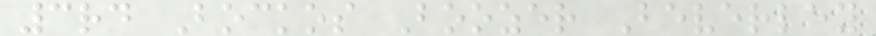3rd Bockos Boozer Beverley
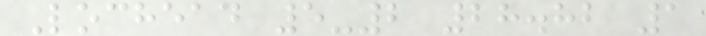Lochead 5-2 28.82 1
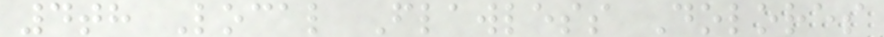4th Local Flawless Dolores
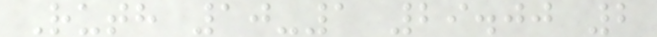Ruth 10-1 29.00 2
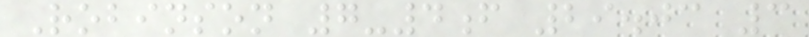Robinson 7-4f 29.03 3
